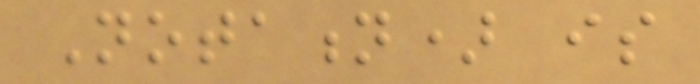Notation) is
